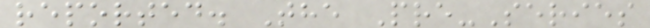reported. The Pre-Series
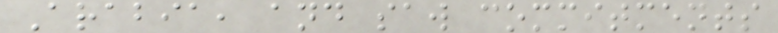Arabia, and saw commitments
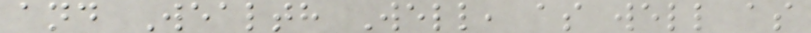and Wealth Well, as well as
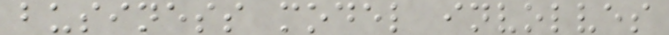business model involves
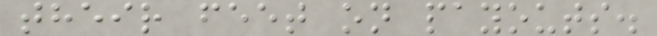their feet on payouts.
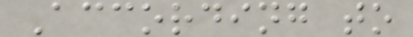According to
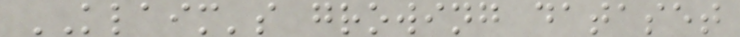KLAIM's growing dataset
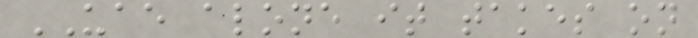UAE alone it takes on
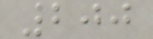200
